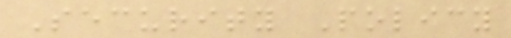Security Policy
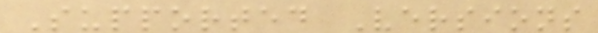Supported Versions
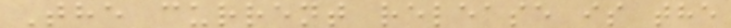The current release is the
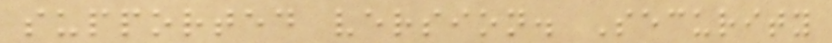supported version. Security
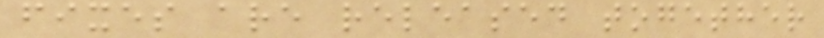fixes are released together
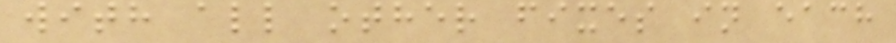with all other fixes in each
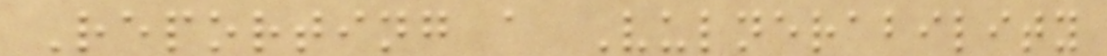Reporting a Vulnerability
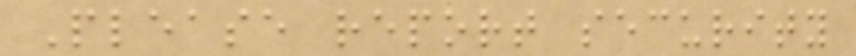Please report security
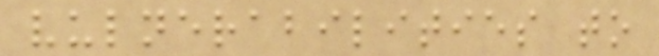vulnerabilities to
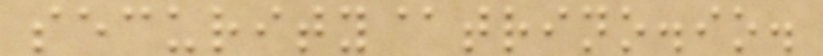security@trino.io.
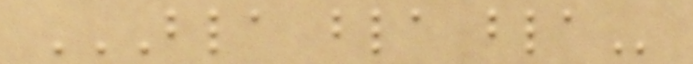BLA BLA BLA
